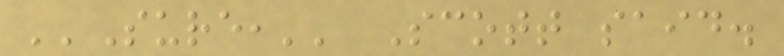''Sure,'' Scott said.
